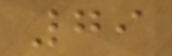79
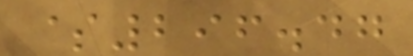$296.47
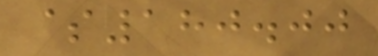$180.00
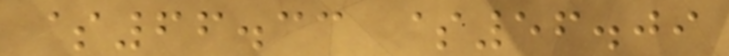$66.33 $56.09
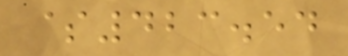$423.54
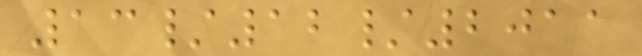13/12/2011
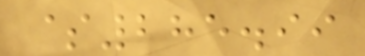$285.99
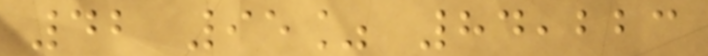42 95% 84,223
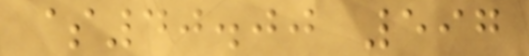$40.00 597
